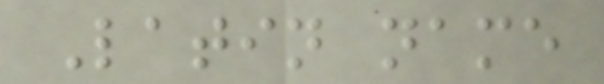Latin name
